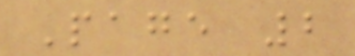Page 2
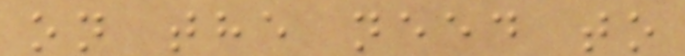on the need to
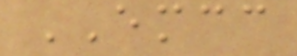EMCC
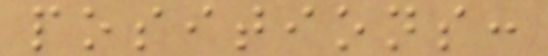positions:
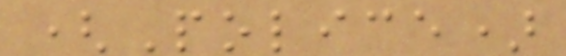(Police)
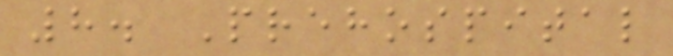8. Prehospital
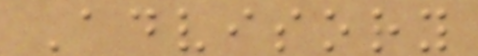Advisory
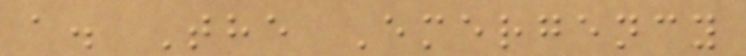a. The Emergency
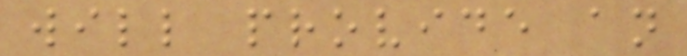will provide an
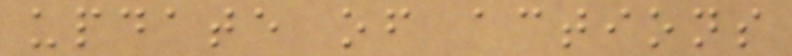update of actions
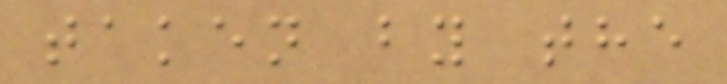taken by the
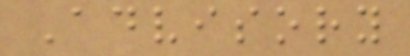Advisory
